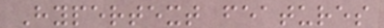Hypertext features
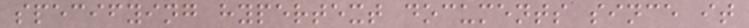specifying hypertext documents since it
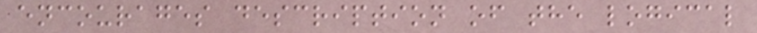encourages description of the logical
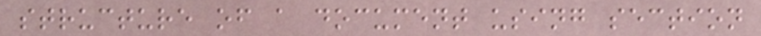structure of a document using section
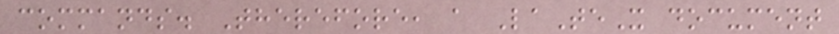commands. Therefore, a LaTeX document
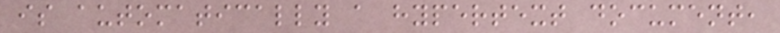is automatically a hypertext document,
